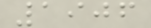1906
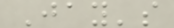Jay's
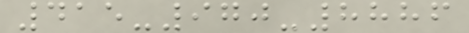415-970-8886
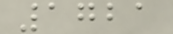1721
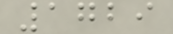1729
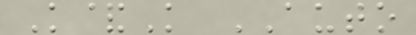K&K AUTO
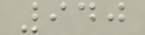940
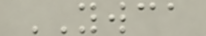YWCA
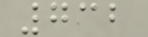732
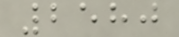2580
